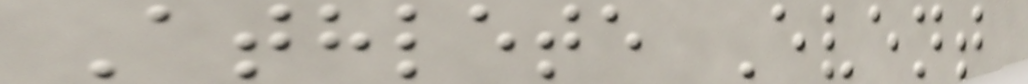Athlete Event
